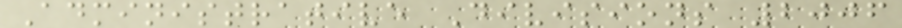Administrative Divisions 2006
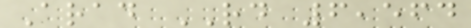Arad RD 6,564
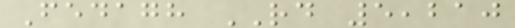Fedagh RD 5,210
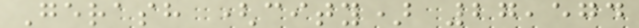Gerash (city) 27,574
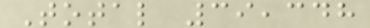Total 39,348
